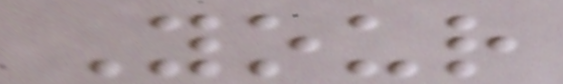Your
